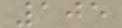105
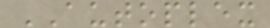AUTOPLEX
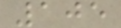105
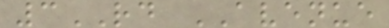3RD AVENUE
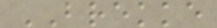BREKKE
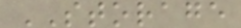STORAGE
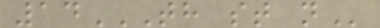14TH ST N
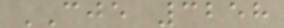CJE 3258
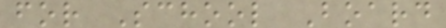for School Board
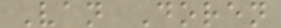Van Doren
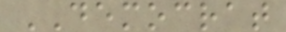DEMOCRAT
